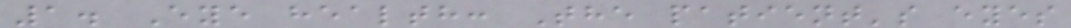1. Eye health: The patient's eyes
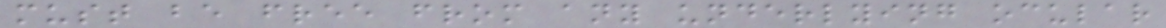must be free from any underlying ocular
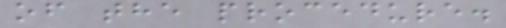of the procedure.
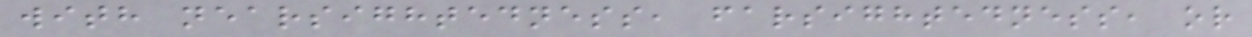with nearsightedness, farsightedness, or
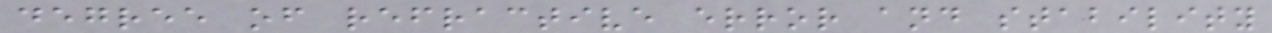degree of refractive error and stability
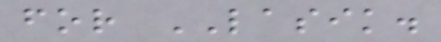for LASIK.
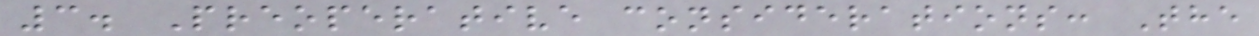3. Preoperative considerations: The
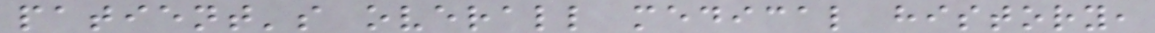patient's overall medical history,
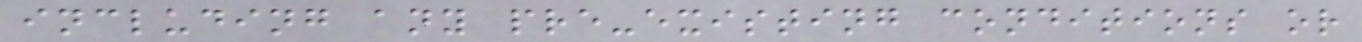including any pre-existing conditions or
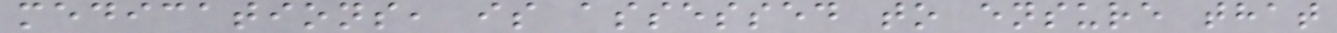medications, is assessed to ensure that
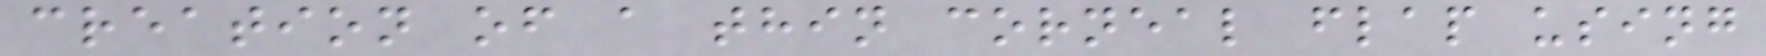creation of a thin corneal flap using
